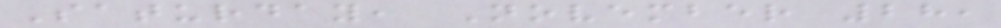Saturday, November 28,
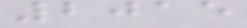2015
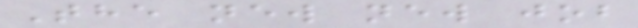The new new job
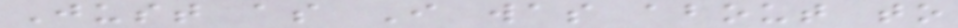Just as I was about to
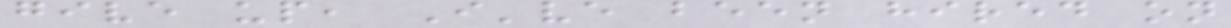give up, I've been hired on
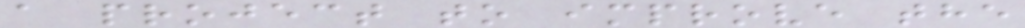a project to improve the
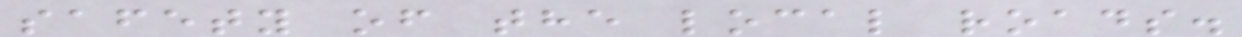safety of the local roads.
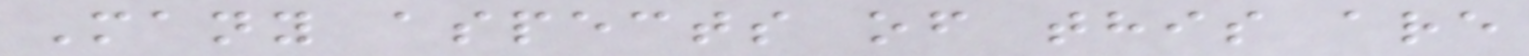Many aspects of this are
